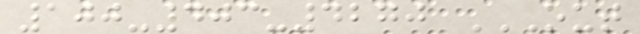100-403-4270 OUT
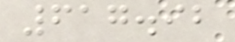617.92
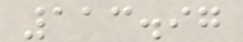113.97
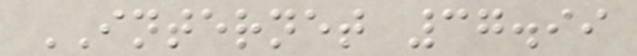INTERNET 37.99
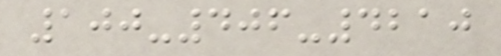100-406-4210
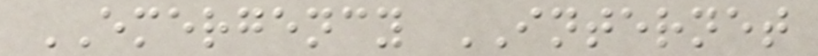EMERGENCY INTERNET
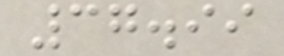37.99
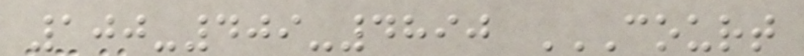100-409-4890 COURT
